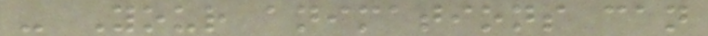- Your animations can
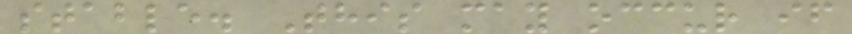stable. This may occur if
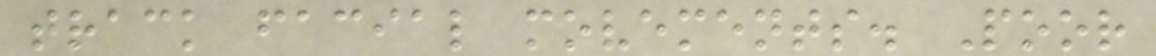track facial movements. Poor
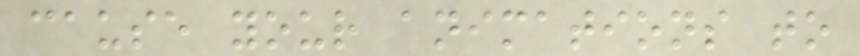cause your animations to
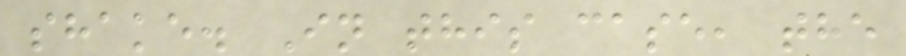shake. In this case, the
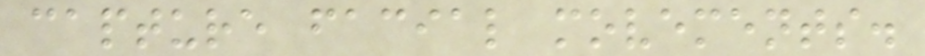capture facial movements.
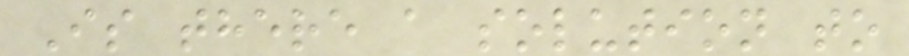Is there a solution to
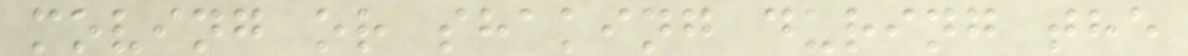moving or shaking during the
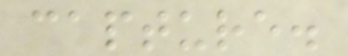capture.
